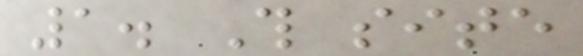1. This site
